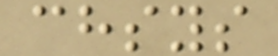chsys
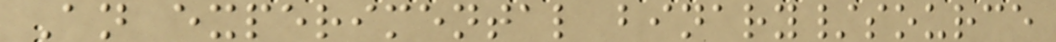An experimental binary/source
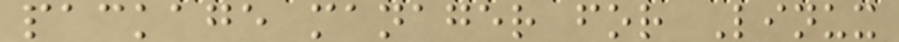package manager for Linux
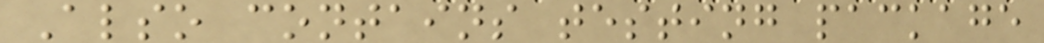Also contains testing package
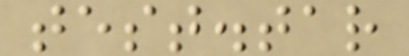test.tar
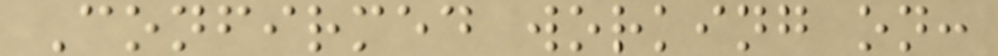Confirmed working on:
